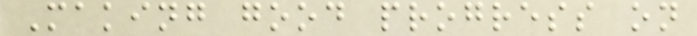Making good progress on
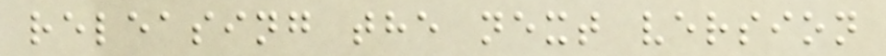releasing the next version
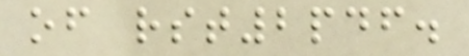of rst2pdf.
